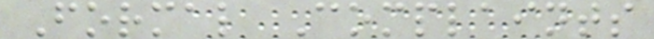Formal Complaints
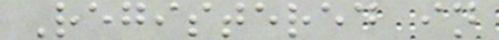Registered in
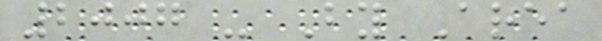2007 - By Area
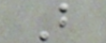B
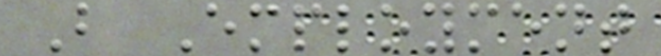B Employment
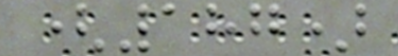(187)
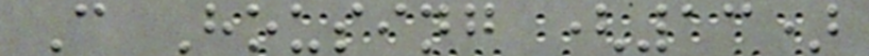C Housing (13)
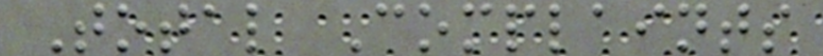Total Complaints
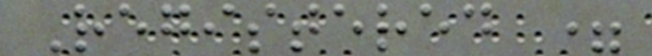Registered =
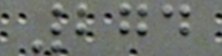274
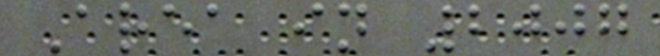Area in 2007
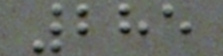285
